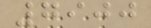7900
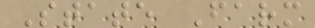State Farm
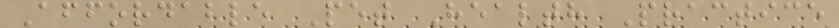Affordable Pet Health Practice
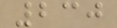230
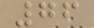76
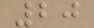20
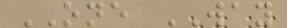ONE WAY
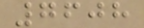7608
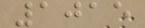1015
